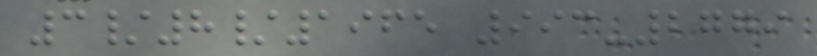3/8/1965 993-2779
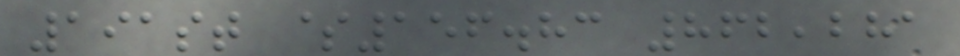191st $156.83 862,281
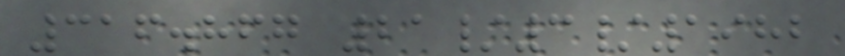316.867 21/3/1982
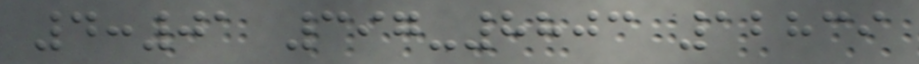4:01 397-8803 12839
